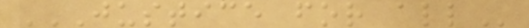JUSTICE FOR ALL
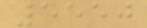5550
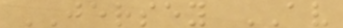JERSEY AV
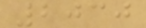2030
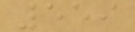559
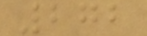272
